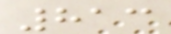813
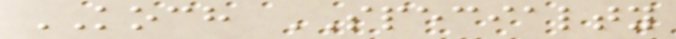KOCH SPECIALTY
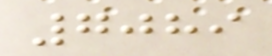7089
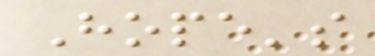Hope's
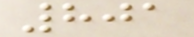801
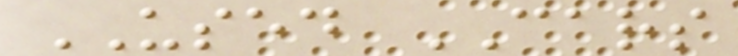USED CARS
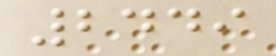2449
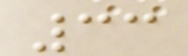33
